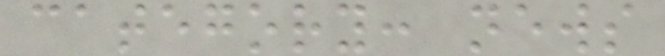category: news
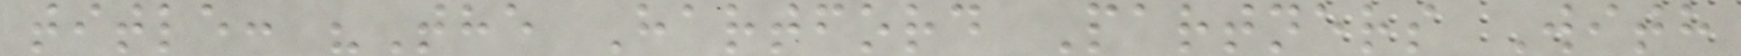title: "The Hartford Partners With
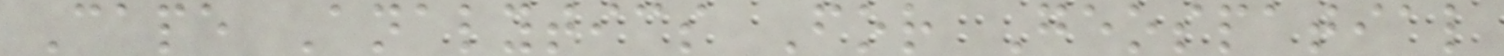Cape Analytics For Geospatial
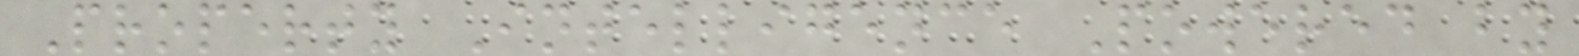Property Intelligence Powered by
